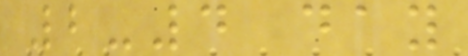2-4 day
